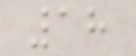18
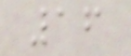16
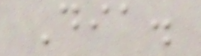Dia.
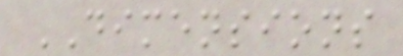DIMENSIONS
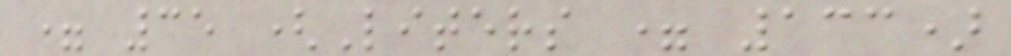= 35 (Liters = 133)
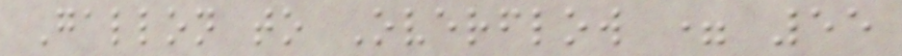Gallon to Overflow = 55
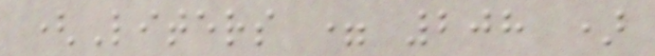(Liters = 208 )
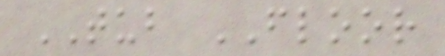TUB FLOOR
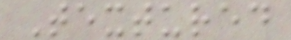Textured
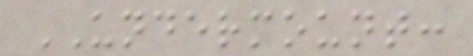UNDERMOUNT:
